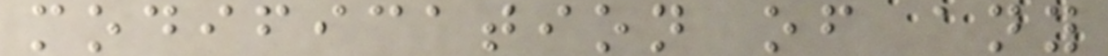modification of any
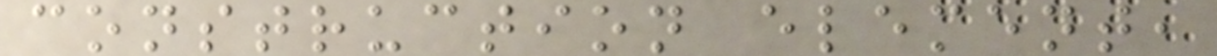construction element,
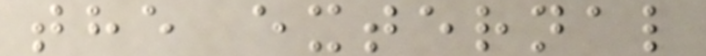the external
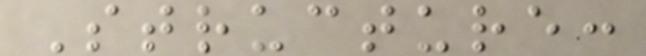Structure:
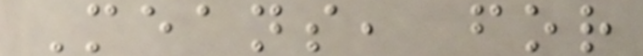Means, for
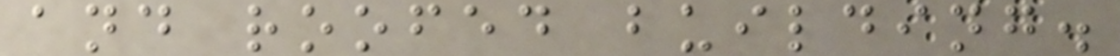and roofed building.
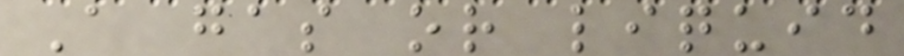A gas or liquid
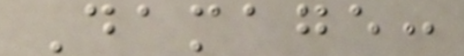Damage:
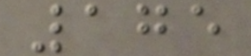175
